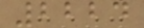2224
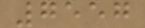7557
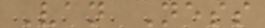Van Ness
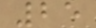25
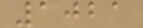1021
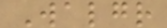Walgr
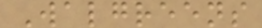Walgreens
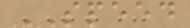SPEED
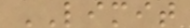LIMIT
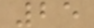25
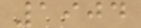1904
